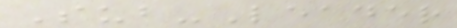Sub-Leader
